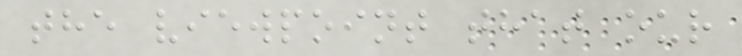the viewpoint that our
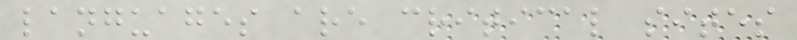languages are critical sites
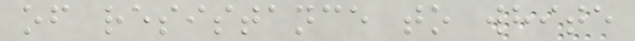of resistance to white
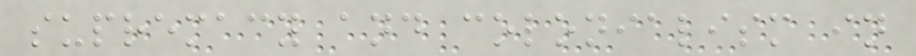supremacy and colonialism in
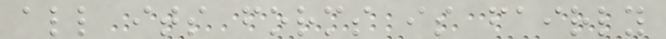all its forms is fairly
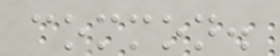common.
